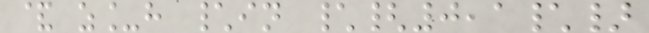& z_h \in \{0,1\}
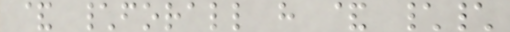& \forall h & \\
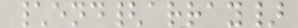\end{array}
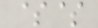$$
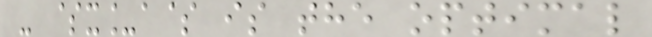- $x_a$ is the optimal
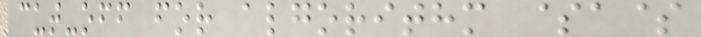cut-off for algorithm $a$
